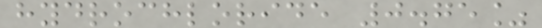hydrochloride 0.75%
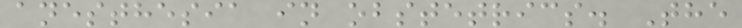anesthesia in obstetrics. The
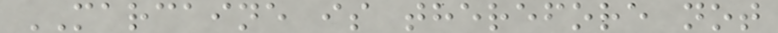MARCAINE is therefore not
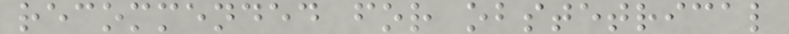recommended for obstetrical
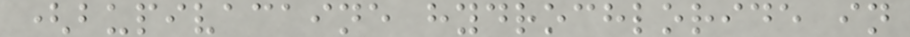(bupivacaine hydrochloride in
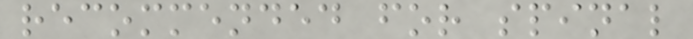recommended for spinal
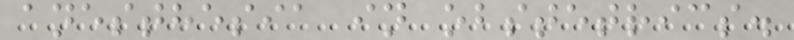anesthesia in obstetrics.
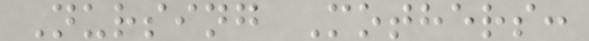Nursing Mothers:
